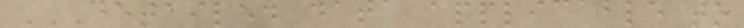DETAILED DATA APPLICABLE TO
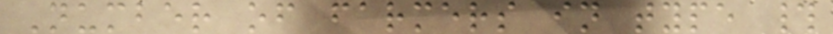Number of farmers in type #
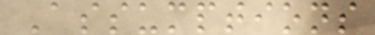Assumptions
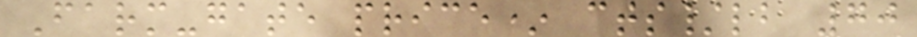Farm-gate price* cts/lb 70
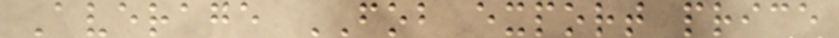Average FOB export price
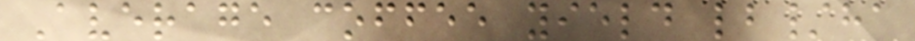Average coffee yield lb/ha
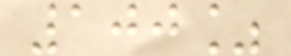100%
